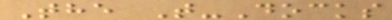The T-Docks
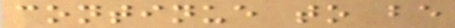continue to be
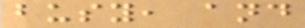busy, and
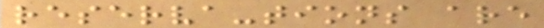reserva-tions are
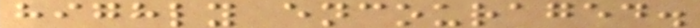highly encouraged.
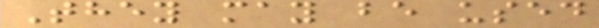They may be used
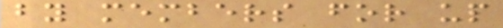by members for up
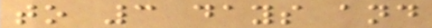to 3 days and
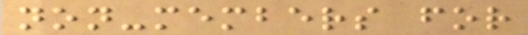non-members for
